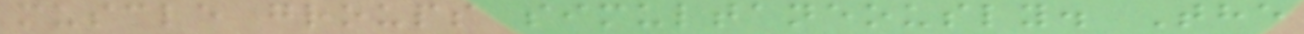muscle groups simultaneously. The
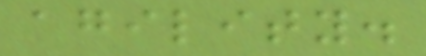agility.
